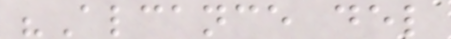"Alcance del
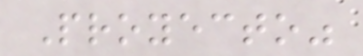Proyecto"
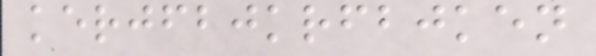kerjfbjkrfbjken
